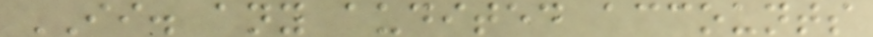II. any audited accounts
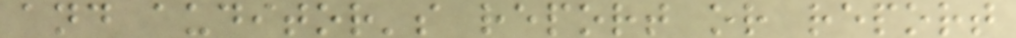and auditor's report or report
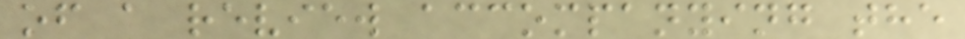of a review accompanying the
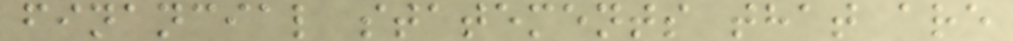financial statements that are
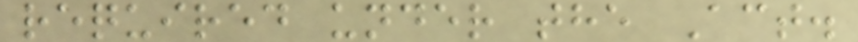required under the Act.
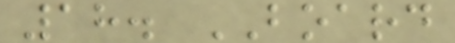18. BOARD
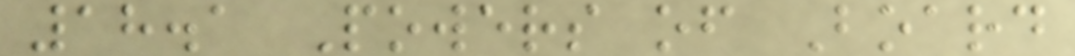18.1 Powers of Board
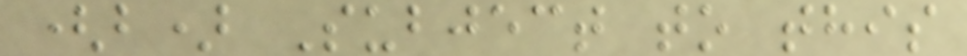(b) Subject to this
